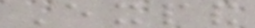Expand
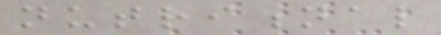nutritional
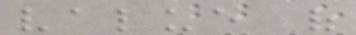value of
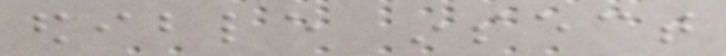edible insect
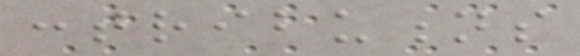contributions
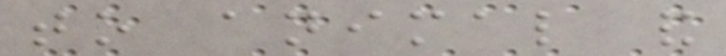to animal and
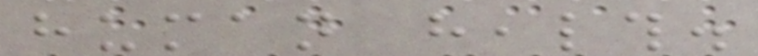human health.
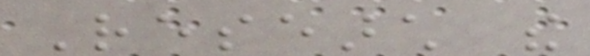Research the
